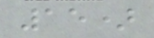15)
